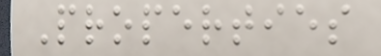Properties
